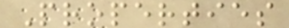Properties
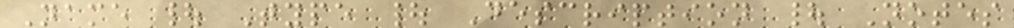Name | Type | Description | Notes
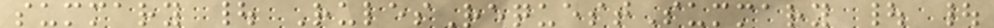summary | RulesRequestSummary | |
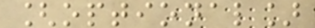[optional]
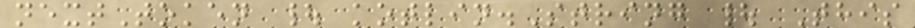nextToken | kotlin.String | This
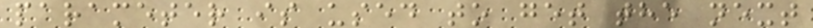parameter is used to get the next
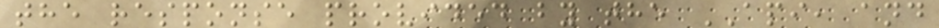the response provided by the API, and
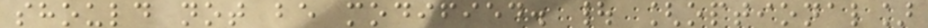should not be modified. | [optional]
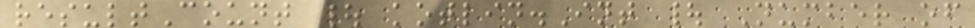resultCount | kotlin.Int | Number of
